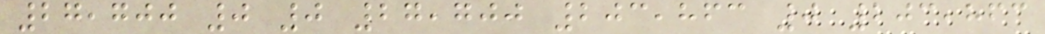27,700 0 0 27,700 203,863 0 203,863
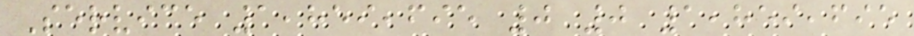Service 1,859,695 0 0 1,859,695
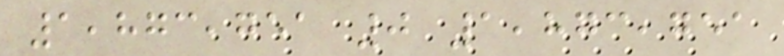1,873,751 0 1,873,751
